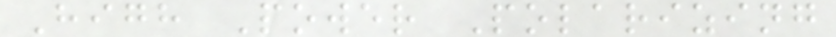High Power Polarizing
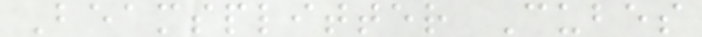Beamsplitter Cubes
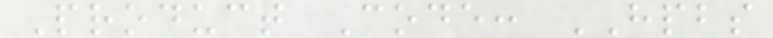Product Code: HPBS
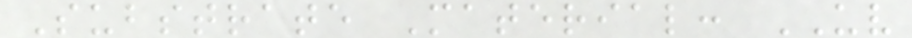Substrate Material: UV
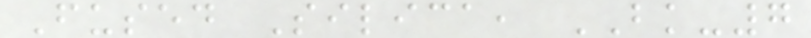Fused Silica, BK-7
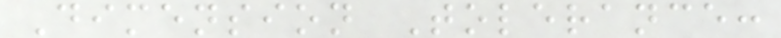Dimension Tolerance:
